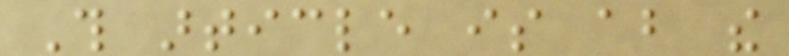This article is about the
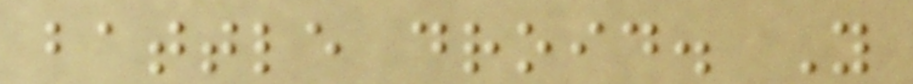battle droid. You
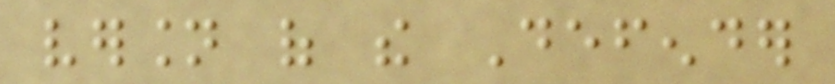version of the Defender
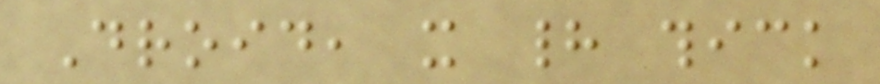Droid, it had thick
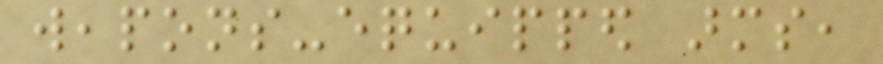weapons-equipped arms,
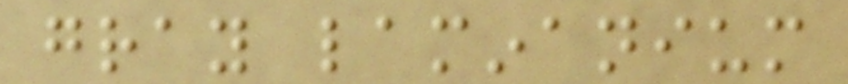gray laminanium
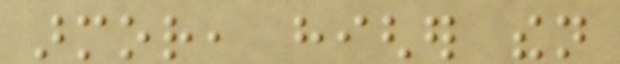armor, higher then
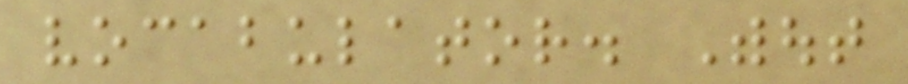vocabulator. Without
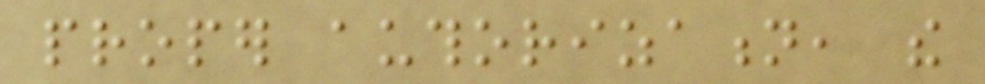proper authorization, the
